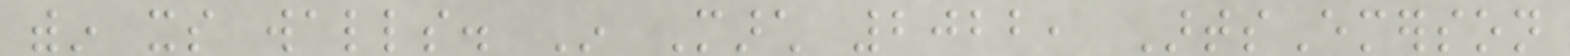within its walls. In March 2022, ArtsEmerson
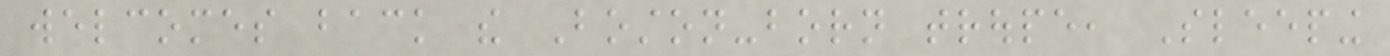welcomes back the Boston-born troupe, Sleeping
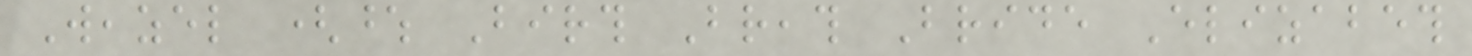Weazel (whose Birth Breath Bride Elizabeth
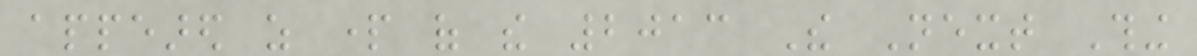appeared as part of the 2013 The Next Thing
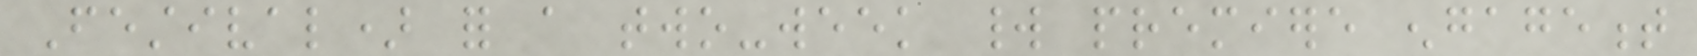Festival) for a two-week world premiere engagement
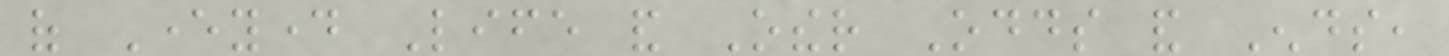of Everyday Life and Other Odds and Ends,
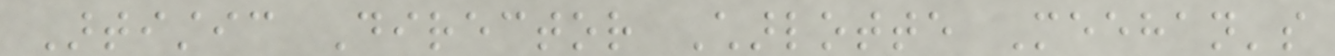Artistic Director Charlotte Meehan's
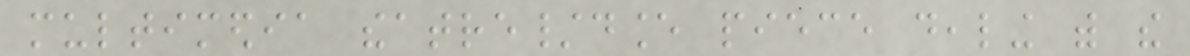multimedia theatre/dance piece dealing with the
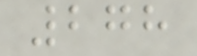278
